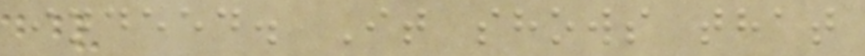indeed. It shows that
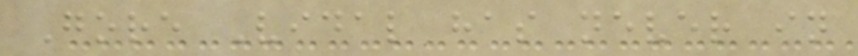Gore Vidal has never in
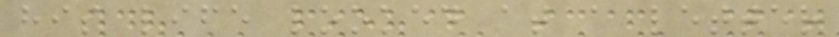his life looked at a letter
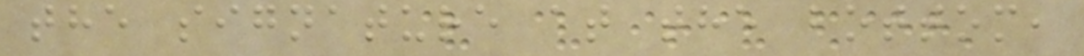the signature at the bottom,
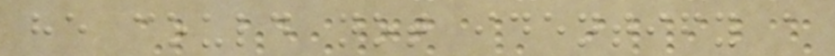he could not identify a
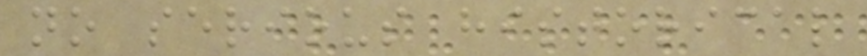no serious historical
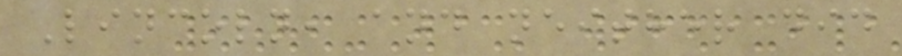Lincoln, and neither did
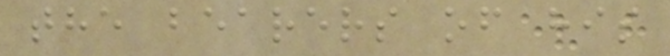the bearers of his
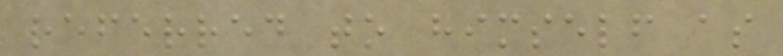referred to himself as
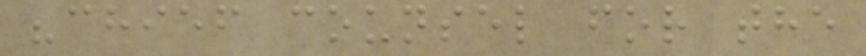"chief counsel for the
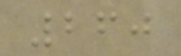260
